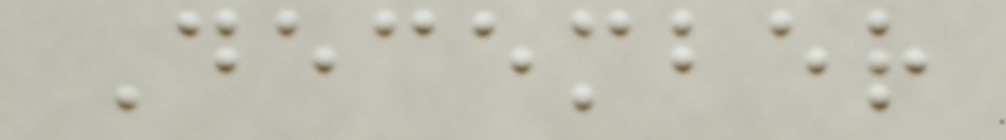December
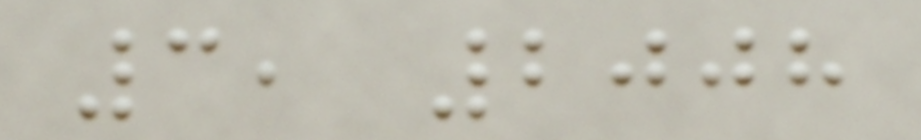3, 2008
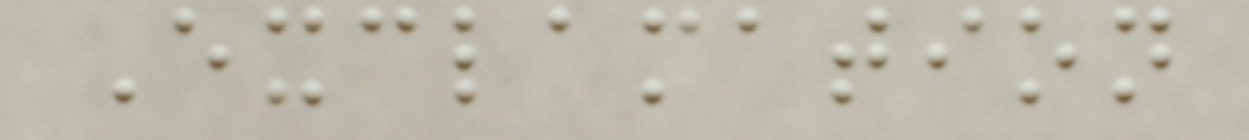Exclamation
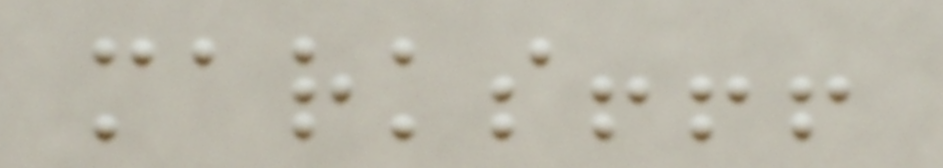marks!!!
